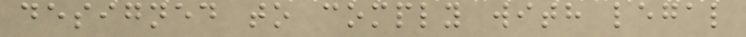designed to comply with legal
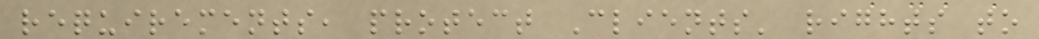requirements, protect Clients' rights to
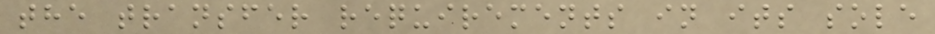the transfer requirements in its sole
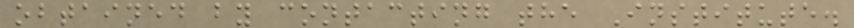obtained by contacting the Institute.
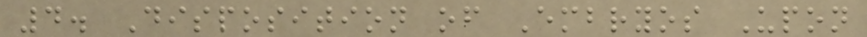4. Disposition of Embryos Upon
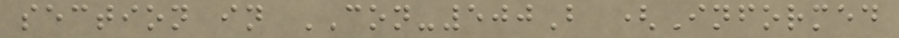section in CON-500B (Informed
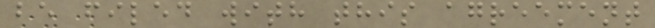be filed with this agreement
